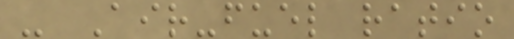- Air-fuel ratio
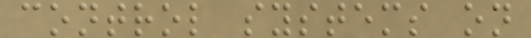control systems on
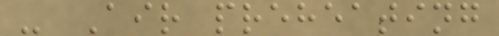- Air preheating
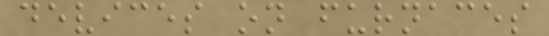devices on furnaces
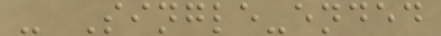- Single-ended
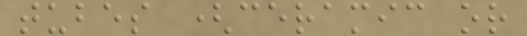tubes (ceramic or
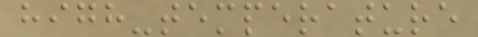high-temperature
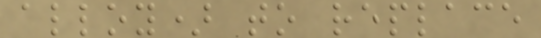alloy) to replace
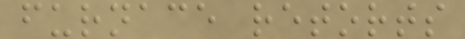furnace retorts
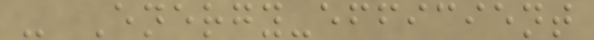- Energy-efficient
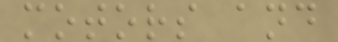motors and
